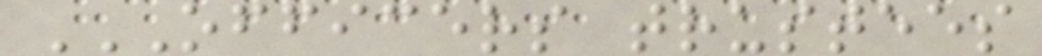OFFICERS TRUSTEES
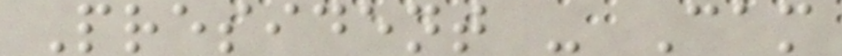President - Cam
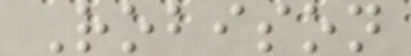Robison
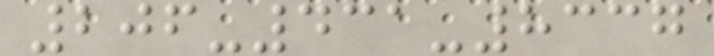206-431-8337
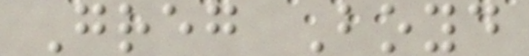Greg Boyd
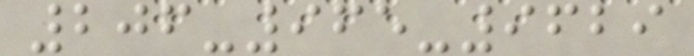206-965-9629
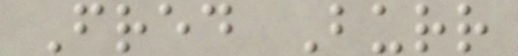Fred Burr
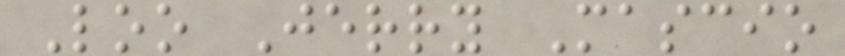Loo Jerry Mascio
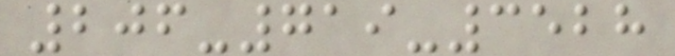206-719-3528
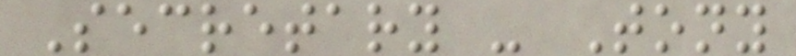Secretary - Tony
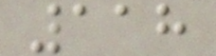118
